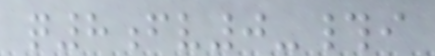q8fv0-#i
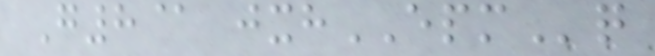G8@ jxhEPMq
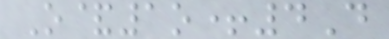O&1o+4D
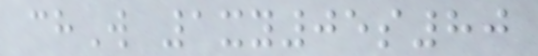chW 1xy05s80
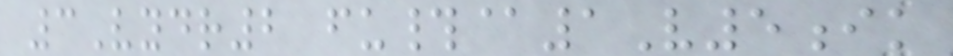3Vydr2 fu#@1V5ik
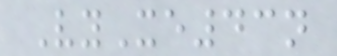VyXe43n
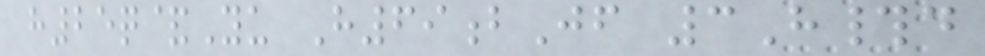h25q&Yu H69bJf 3H#d
